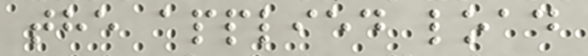the applied load
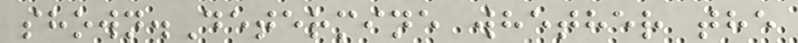shown.Determine whether the
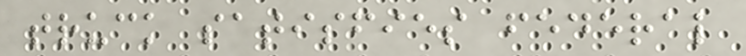truck satisfies federal
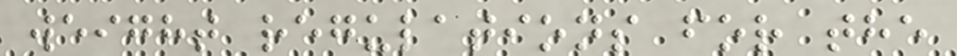weight regulations for the
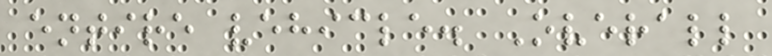entire vehicle. Overall
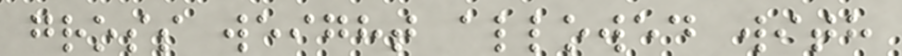gross weight allowed with
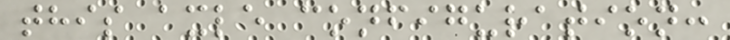this axle configuration:
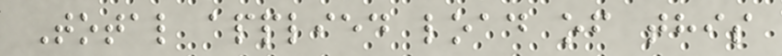Total applied load of this
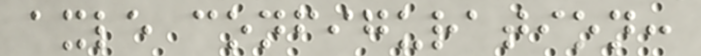axle configuration:
